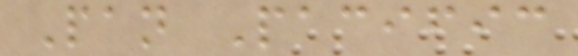Pan Pacific
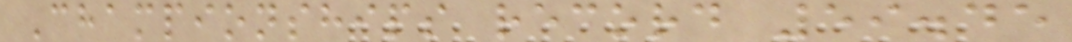Championships record 59.45
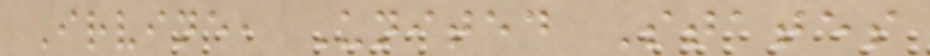Irvine, United States
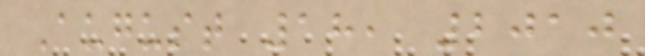August 18, 2010
